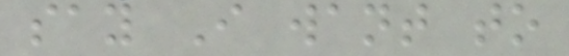say I want to
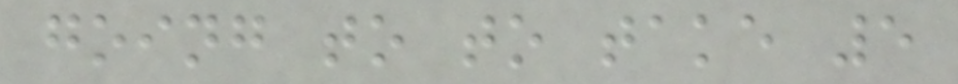going to to take 5
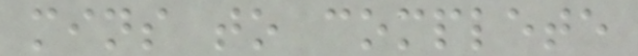mins to complete
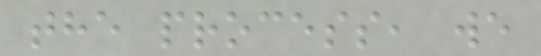the process, we
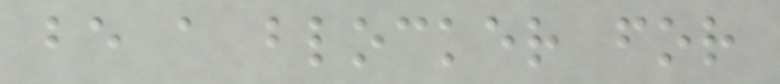be a blocker for
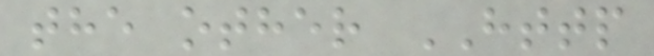the other HTTP
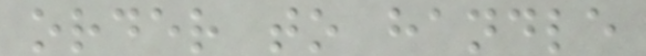order to handle
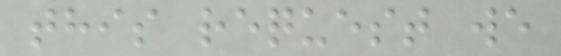this request we
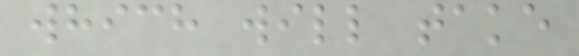which will take
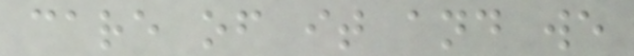care of it and we
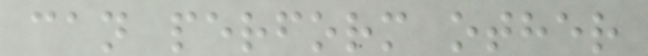can perform other
